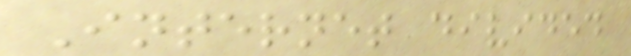Internet divided
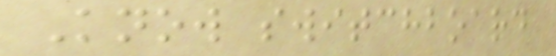Know switchboard
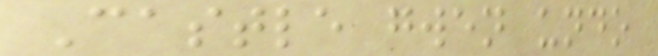Castle gwen undo
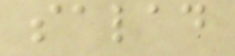salad
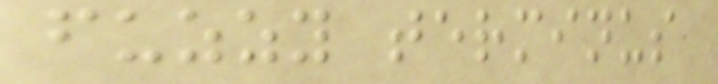fuzzy terminus
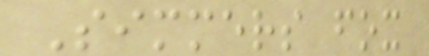Simmers fox
